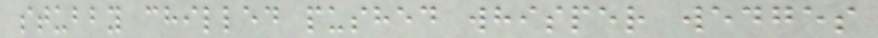stubby chilled pushed whisper wedges
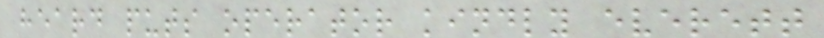heard puts operator kindly everett
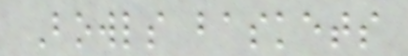Bowls baskets
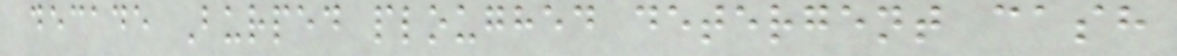decade Burped ploughed detergent cash
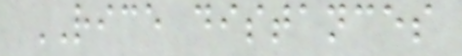RICE distances
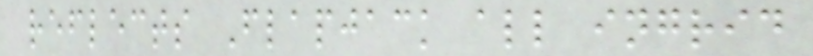reflects Flapjack all ingrid
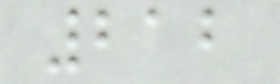212
